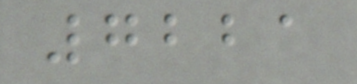7221
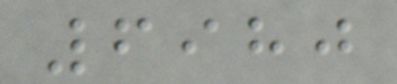6980
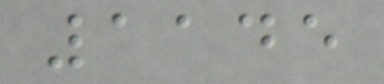1145
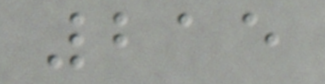215
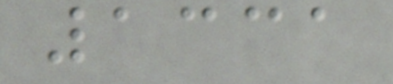1331
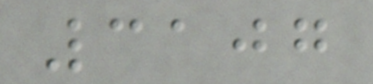3107
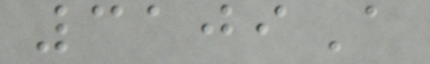3109A
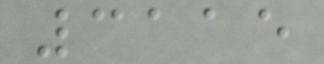3115
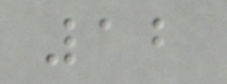12
